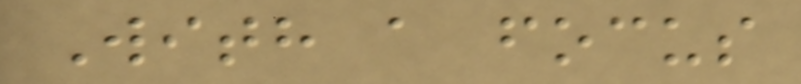With a focus
